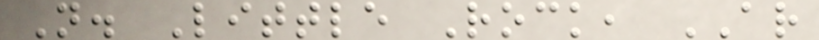N. Little Rock, AR
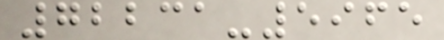72231-5965
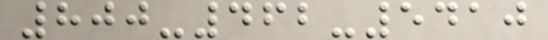800-462-5410
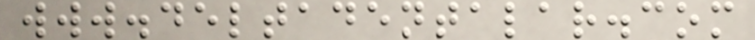www.deltadentalar.com
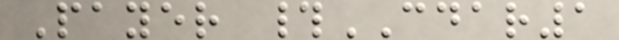Payer #CDAR1
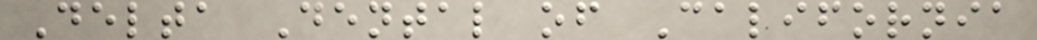Delta Dental of California
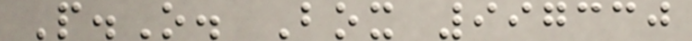P.O. Box 997330
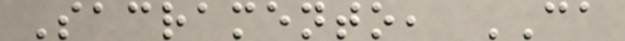Sacramento, CA
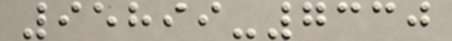95899-7330
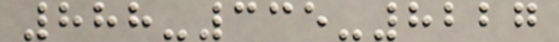888-335-8227
